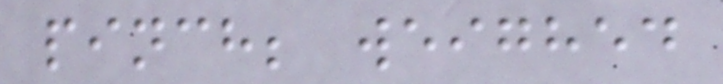pinch; weighed
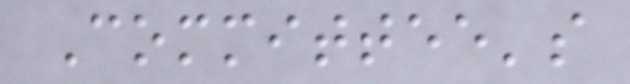Committee's
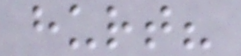hurt?
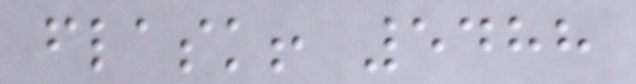flask! 5488
